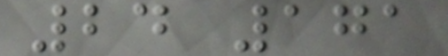24 171
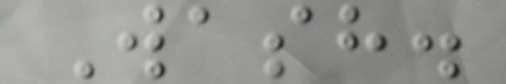Wash.
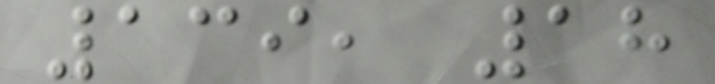139, 18
